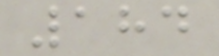184
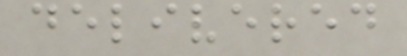delivered
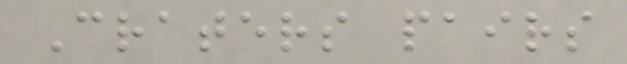Craters pairs
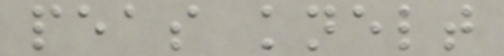peas knelt
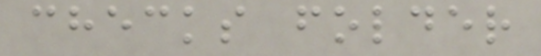checks folder
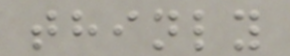thinly
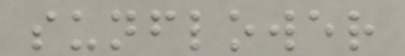sunflower
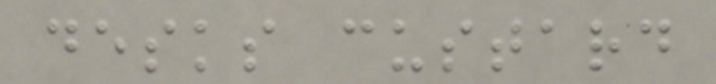desks custard
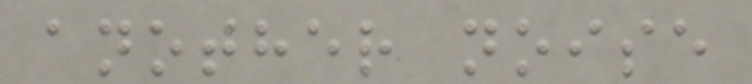another noise
